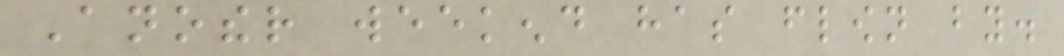Another weekend has flown by.
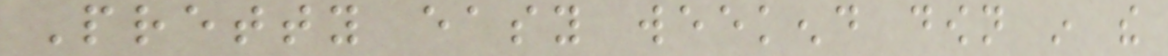Pretty easy weekend down in the
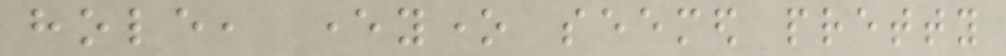hole, everyone seemed pretty
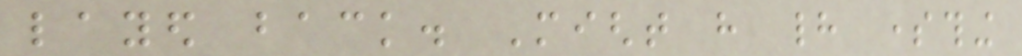layed back. Might have had something
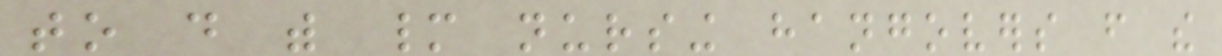to do with many nursing hangovers from the
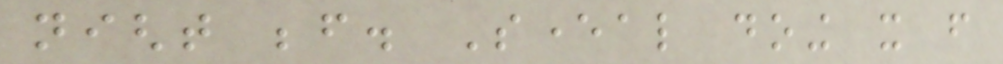night before. Several doing it from
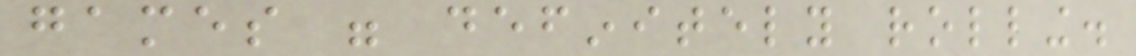games were definitely rolling.
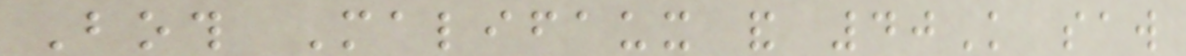Both Malifaux and 40K saw
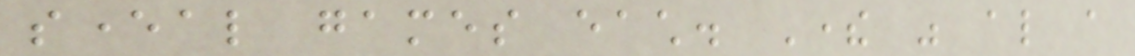several games each. There was also a
